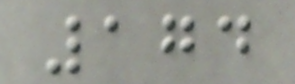174
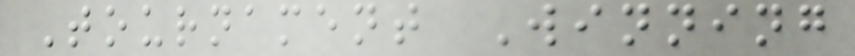Tournament Winning
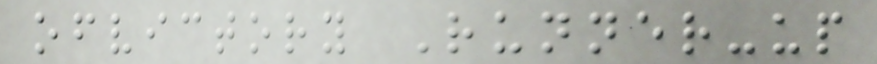ofvictory Runner-up
